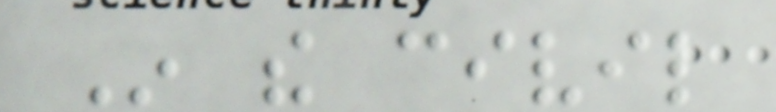In the civil
